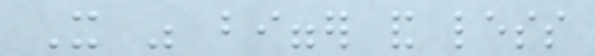It was bigger and less
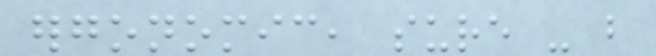ergonomic, sure - but
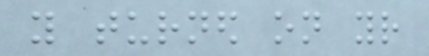you turned on your
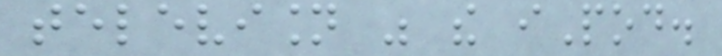television was the iPod.
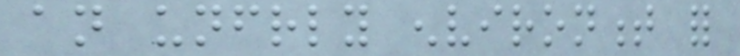an unfriendly environment for
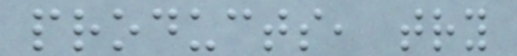products, try
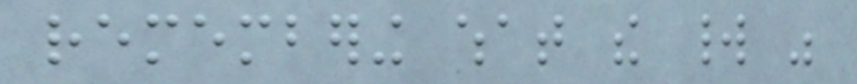remembering what the world was
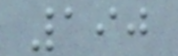190
